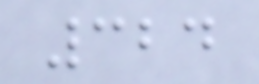324
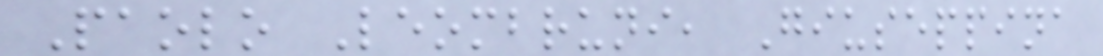Paolo Leombruni, Giuseppina
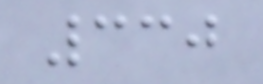330
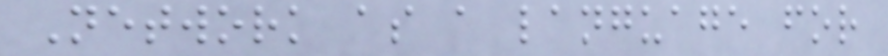Network as a language for
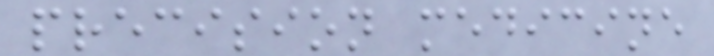precision medicine
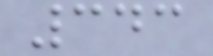343
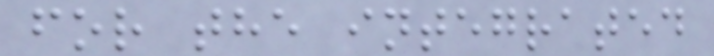for the integrated
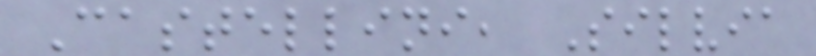Castellini, Silvia
